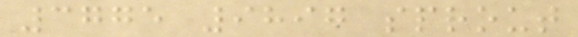3775 9897 sprout
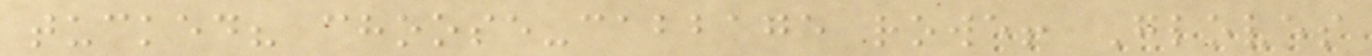tucked? choose-cabbage rowe! Gloves
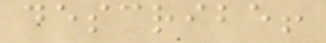describe!
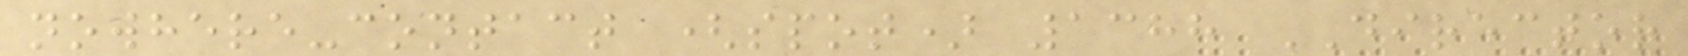nowhere-contact (spot) 1388 DIRECTOR
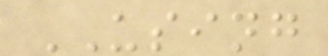USING
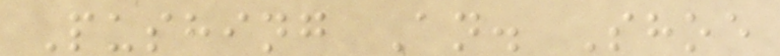Pushing An. Shoe
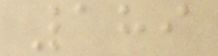189
